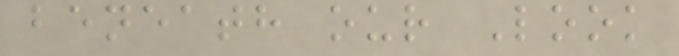beneath our Look
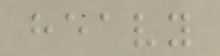heavy
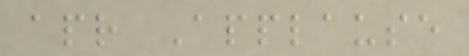apr Applause
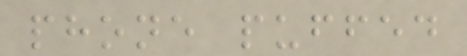phone puffed
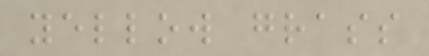yellow grass
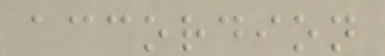accordion
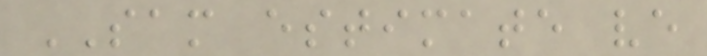SAM estimate ve
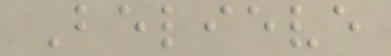Believe
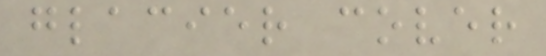glacier cover
